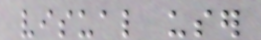visual user
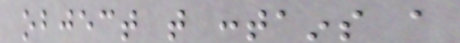object that contains a
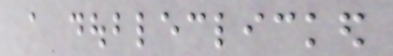a doubleclicked
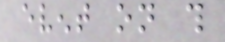event on this
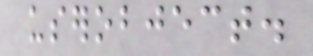userobject.
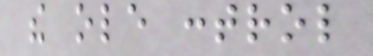the ole control
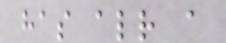has already a
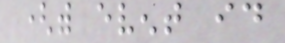(with event id
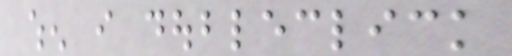when i doubleclick
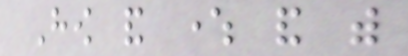How and where and with
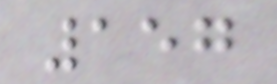157
